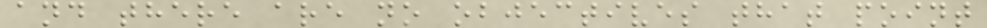and there are no objectives that point
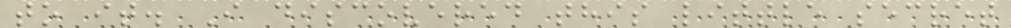to it. I discovered this little secret
